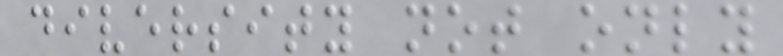diversity not only
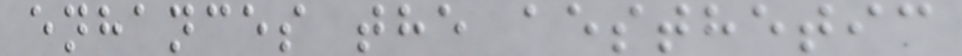enhances the aesthetic
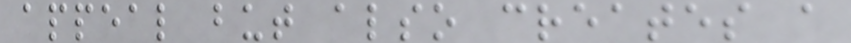appeal but also creates a
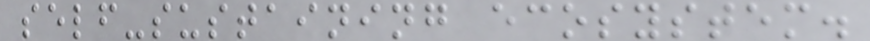self-sustaining ecosystem.
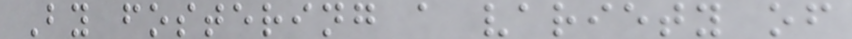By fostering a variety of
